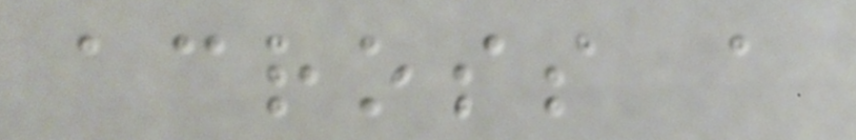across a
